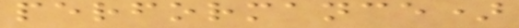performance)
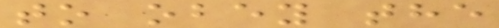to obey the
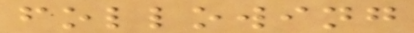following
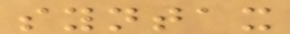syntax
